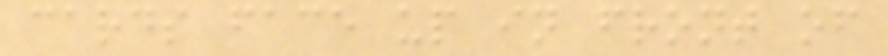cards face up in front of
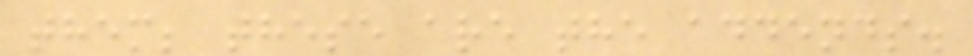them; these are the addends.
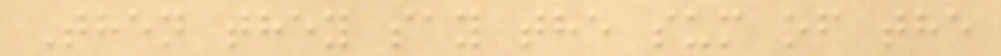Then they say the sum of the
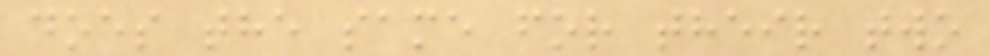does the same for their two
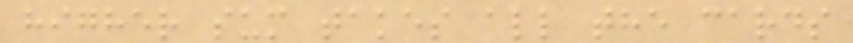higher sum takes all the cards
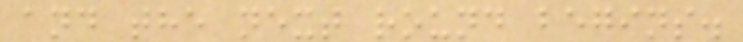and the next round begins.
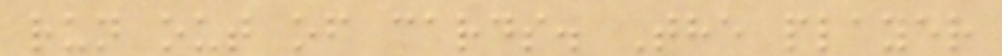run out of cards. The player
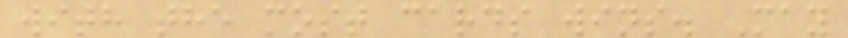with the most cards wins. May
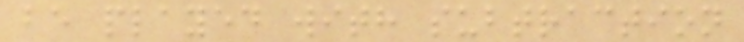be played with subtraction
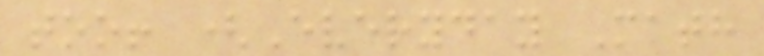too! (Everyday Math
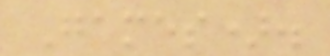Games).
